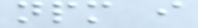npm i
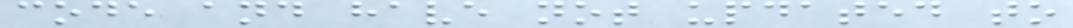code and have not updated to
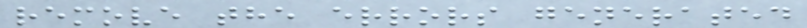remove the errors generated
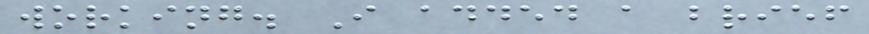working. I added a brief
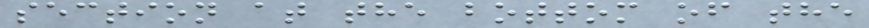section at the bottom of the
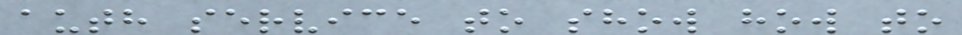auth service to show how to
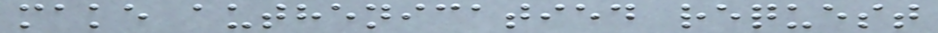make authenicatied request
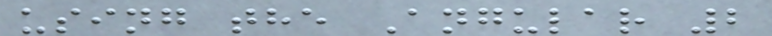using the Angular 2
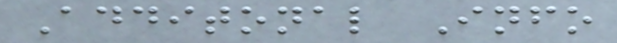Additonal Info
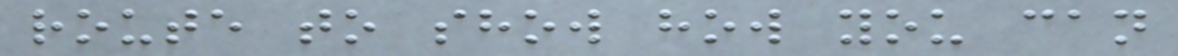route to show how you can
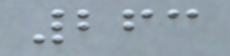263
